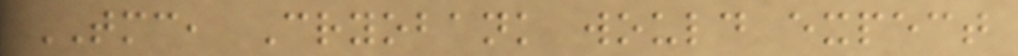TMC, Cryobank would expect
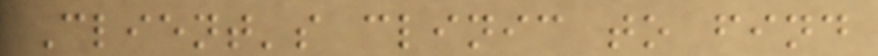Client's clinic to find
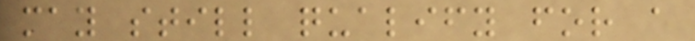may still qualify for a
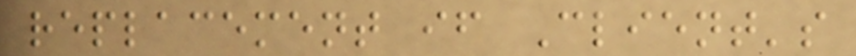replacement if Client's
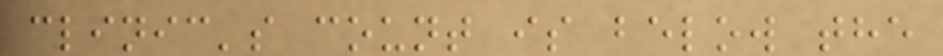clinic's count is below the
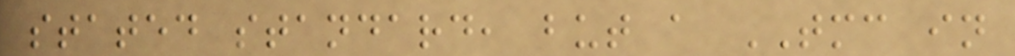stated standard, but a TMC in
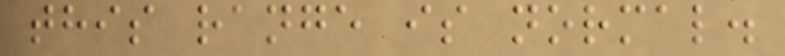this range is normal.
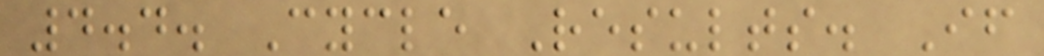4.4. Cycle Results. If
